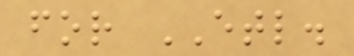for ETL.
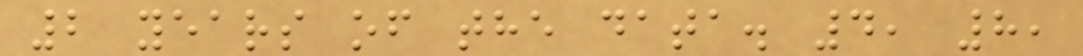2 years of the data. 4, 8,
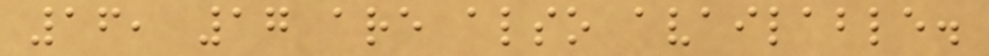16, 17 are also available.
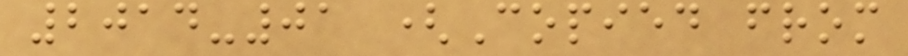2014-01 (Copied from
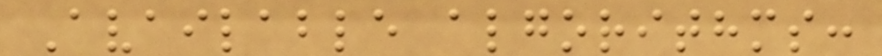Available algorithms:
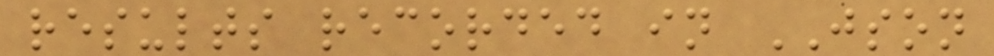results recorded in JSON
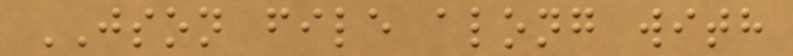JSON file along with
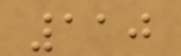110
